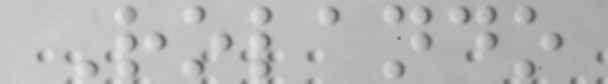Rolando
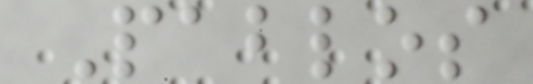Pablos
